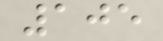105
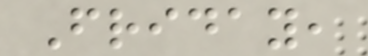Friday,
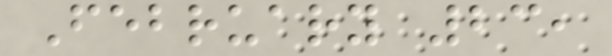February 23,
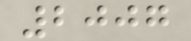2007
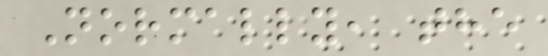Normally, the
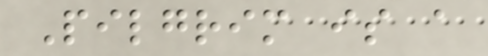Pilgrim is a
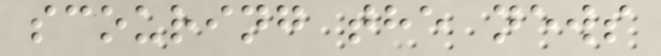scouring the news
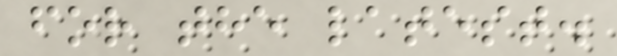for the latest.
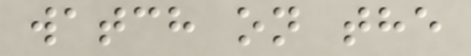watch on the
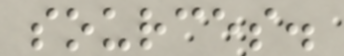sources.
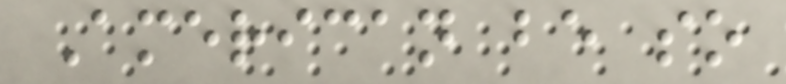American be so
